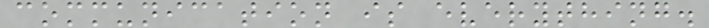communication is everything.
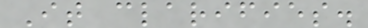It clarifies.
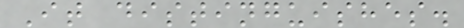It distinguishes.
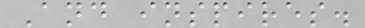And inspires.
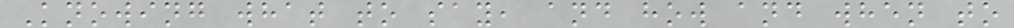Knowing what to say, and how and when to
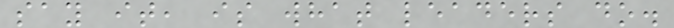say it, is what leaders do.
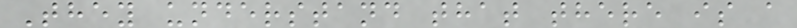They understand that there is a
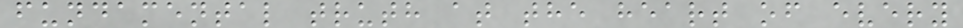fundamental truth at the heart of every
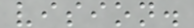vision.
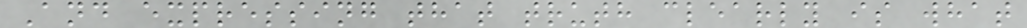And expressing that truth clearly is what
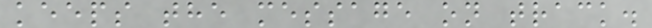keeps the message on track.
